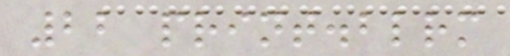22 print.blrm
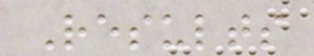Results
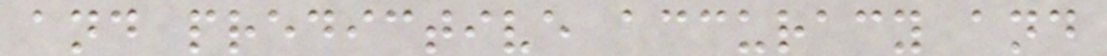and predictive accuracy and
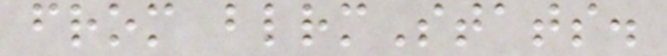from blrmStats.
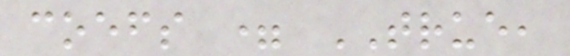coefs = TRUE,
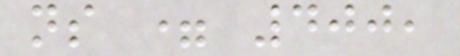ns = 400,
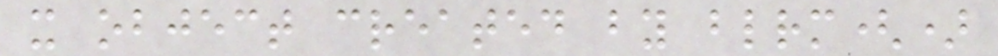x object created by blrm()
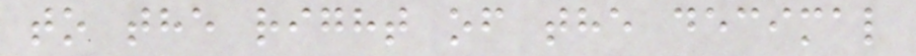to the right of the decimal
